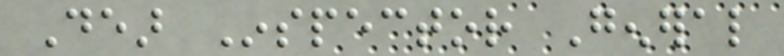Dear Inspector General
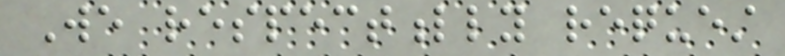We respectfully request
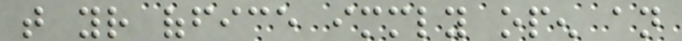that your office immediately open an
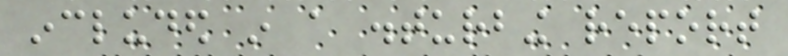included in a disturbing report
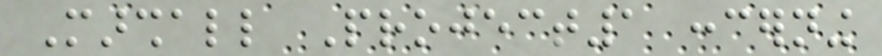Marshall Project1 concerning
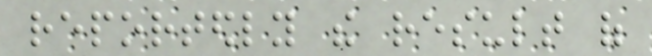reportedly the result of
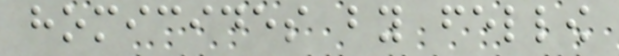homicides by fellow
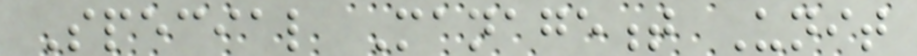Special Management Unit
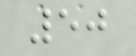50
